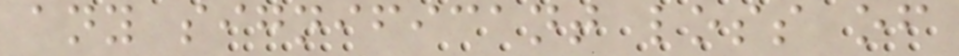any significant loss of
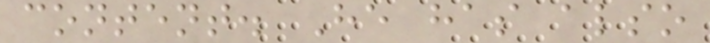content. He has also
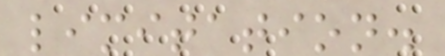limitation.
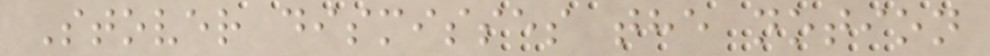Stover dismisses the notion
